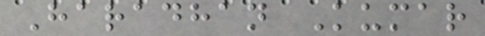Haradhan Kumar
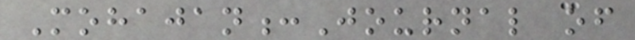Mohajan:Journal of
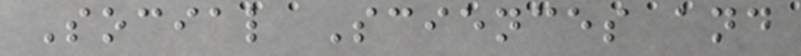Social Sciences and
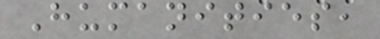Humanities,
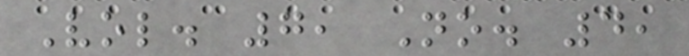Vol. 7, No. 4,
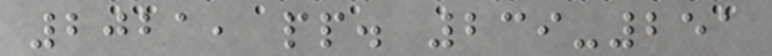2021, pp. 239-251
